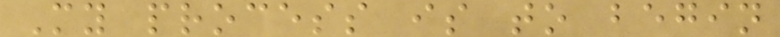My process is to begin
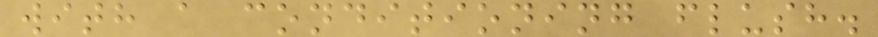with a conditioning flush.
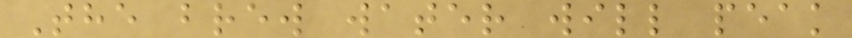The brew water will peak
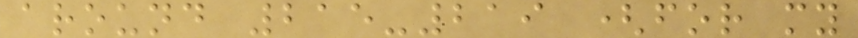around 215-219 (for my
